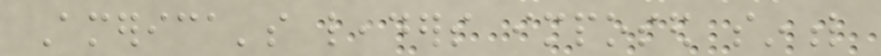America's leaders imposed sinful
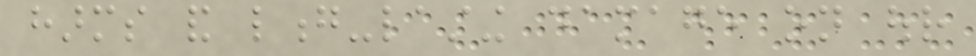harms and long-lasting damage on our
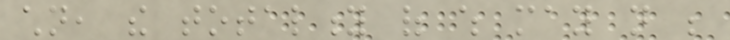children, the totality of which may not be
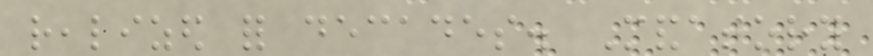realized for decades. Mandatory
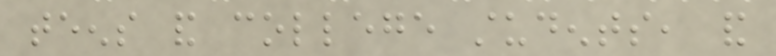teens and college students, and
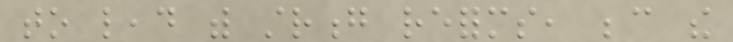to lead with strong reforms, because the
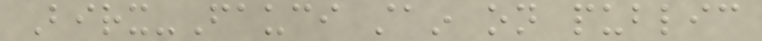Birx-Fauci stain on public
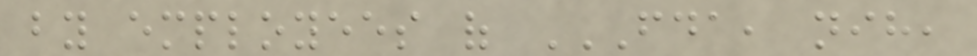by employees of FDA, NIH,
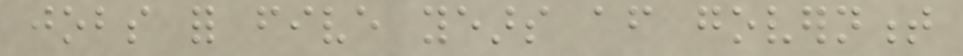jobs for five years after government
